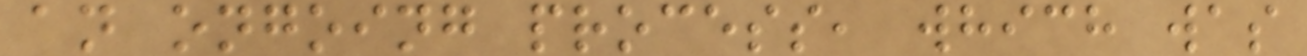an ongoing process, which was
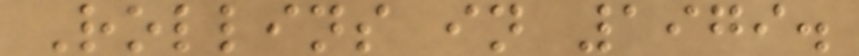Rollins in 1979.
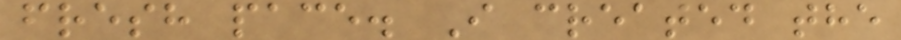fresh pace. I created the
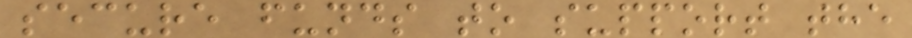secure funds to support the
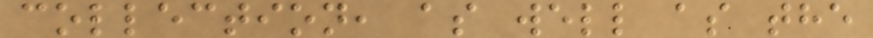collection, as well as the
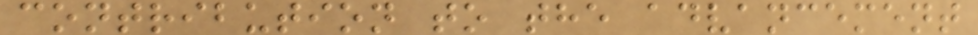contribution to the advancement
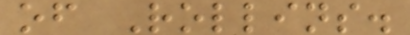of Rollins.
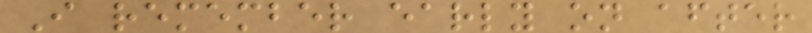I remember early on after
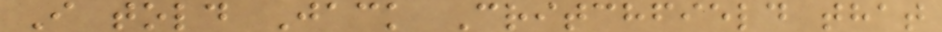I told Jack Critchfield that
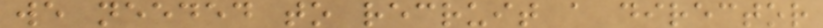we needed to recruit a director
